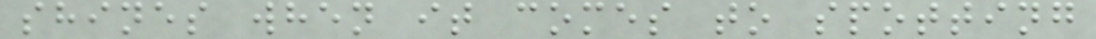shines when it comes to spotting
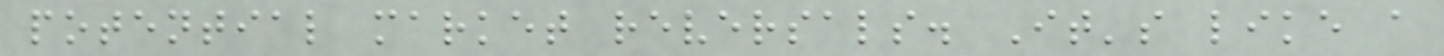potential market reversals. It's like a
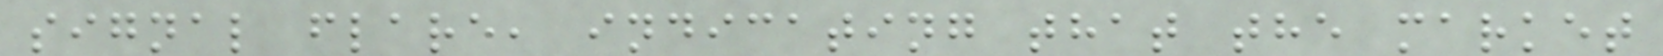signal flare, indicating that the market
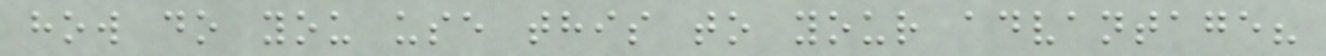how do you use this to your advantage?
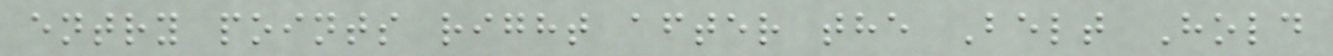entry points right after the Belt Hold
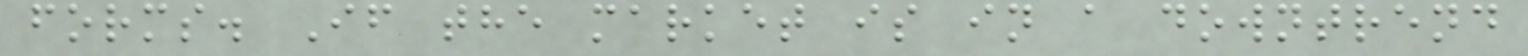forms. If the market is in a downtrend
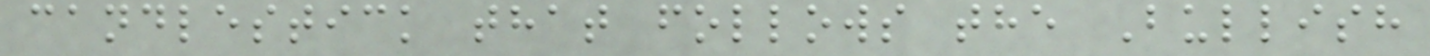candlestick that follows the Bullish
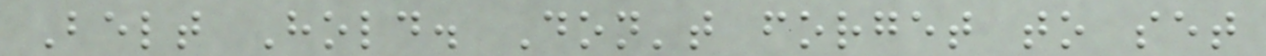Belt Hold. Don't forget to set
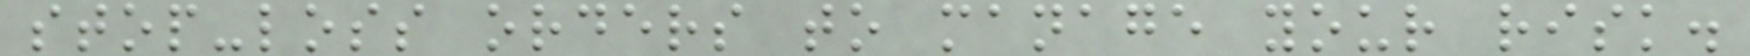stop-loss orders to manage your risk.
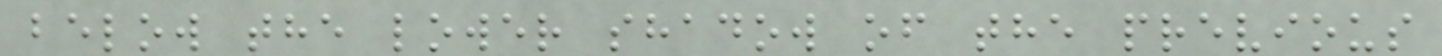below the lower shadow of the previous
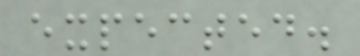expected.
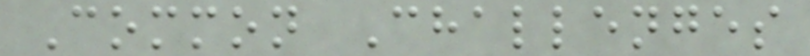Common Challenges
